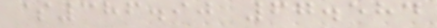$386.90 67.584
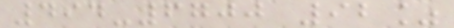494-6700 92%
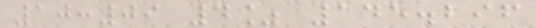10:09 4% 145.296
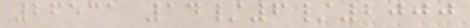26531 14/6/2000
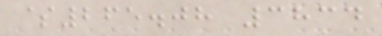$265.08 3834
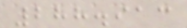288.913
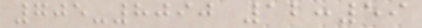705-8090 12:59
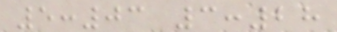5:03 3:28
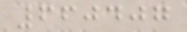660407
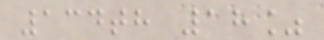134th 18%
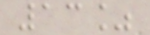13%
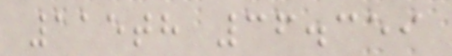115th 36.359
